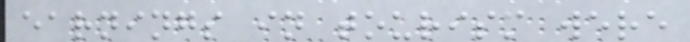earnings in tourism were
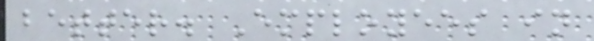better. Employees in
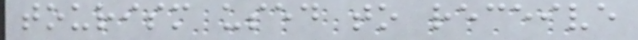tourism used to receive
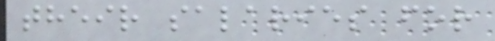their salaries for
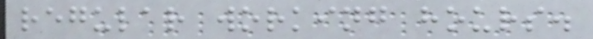regular working hours.
